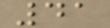41
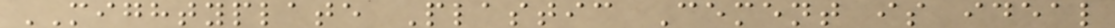MIGHTYPLATE Plastic Cement is ideal
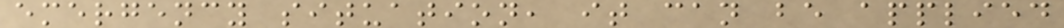emergency situation, it can be applied
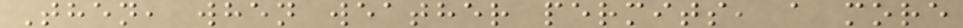Then, when weather permits, a more
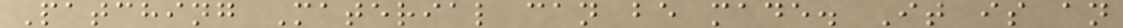Patching Material can be made. It is an
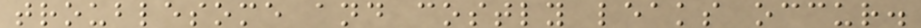troublesome and costly leaks occur.
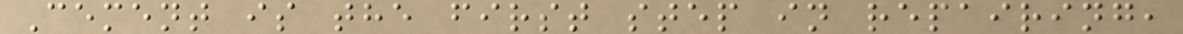Cement is the first step in repairing,
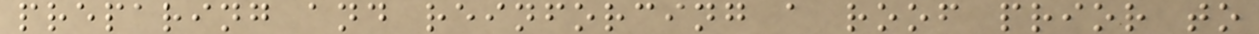preparing and reinforcing a roof prior to
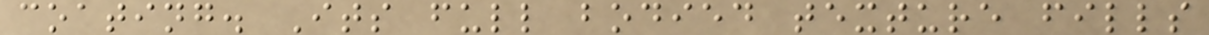coating. Its full bodied texture fills
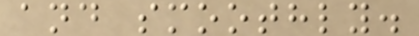and smoothly.
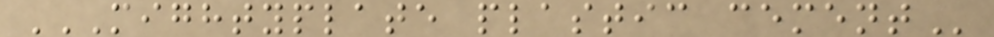MIGHTYPLATE PLASTIC CEMENT
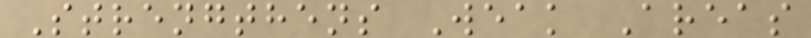Strengthens Weak Areas
